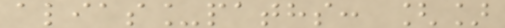alias_paths: []
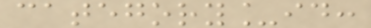category_id:
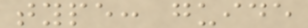type: guide
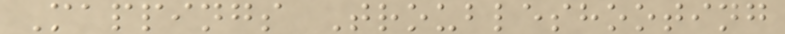Mappings Troubleshooting
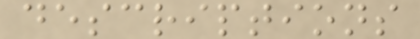descriptions
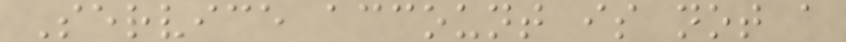Service account is not a
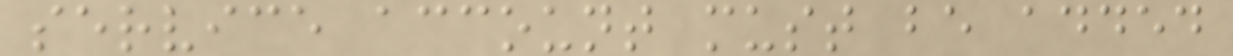service account must be added
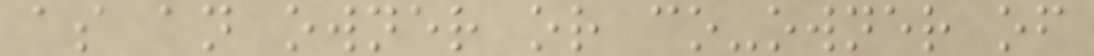as an owner or co-owner of
